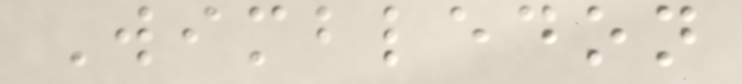Wimbledon
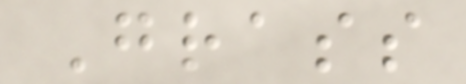Grass
